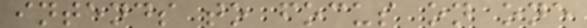intends to focus on one
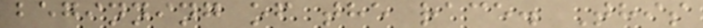beginning of the race. This
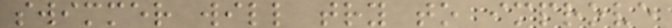swimmer will try to improve
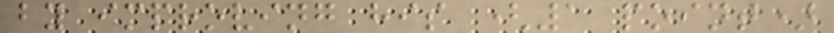by improving his (1 point)
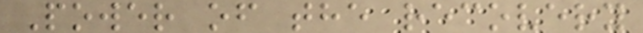Power of the recovery
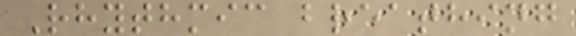Rhythmic breathing
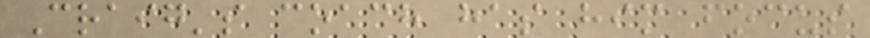Craig's coach has him focus
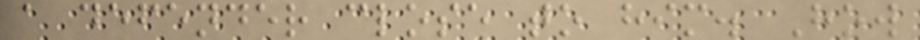a defender close to him. How
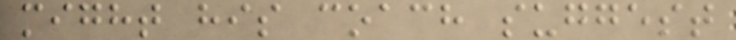might his coach suggest
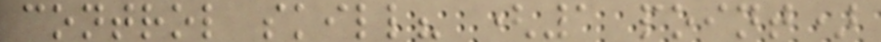control skill? (1 point)
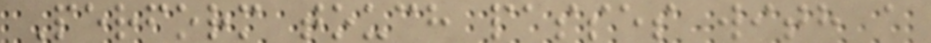Perform touch passes with a
